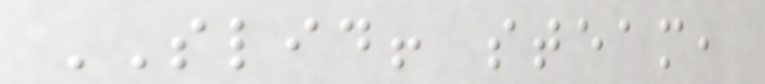SLID! steam,
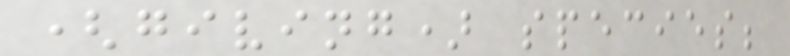(giving) species;
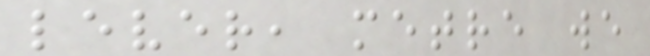lever, metre we
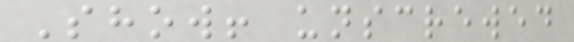Show! unscrewed
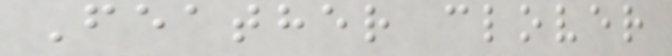Feather clover
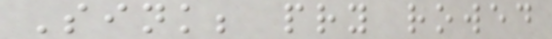Sink; pry rowed
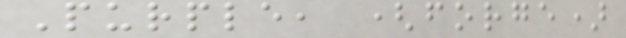Purple, (forge)
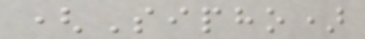(Sipho)
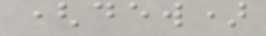(dew)
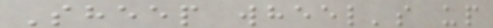Sheep wheel's up
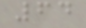64
